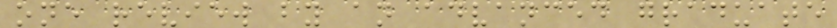one review by an advanced graduate
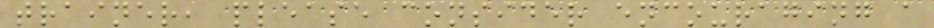trainer, please consider encouraging a
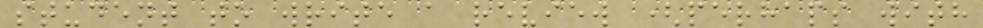student to write a review (perhaps with
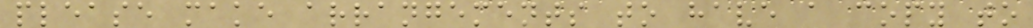please make arrangements to have a copy to
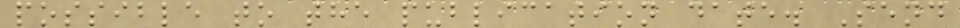possible to the publication date. Send
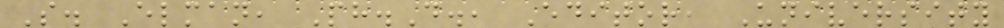S. Elman, Ph.D., Editor, University
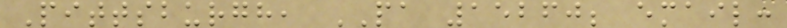Pittsburgh, PA 15260; email:
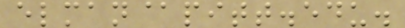elman@pitt.edu.
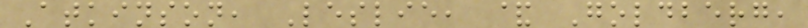Atkinson, Leslie, & Goldberg,
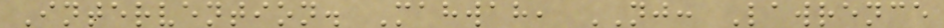Intervention. Mahwah, NJ: Lawrence
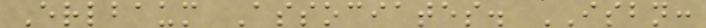Erlbaum Associates. ISBN:
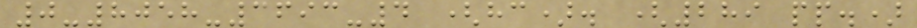0-8058-3693-4 (hc). (289 pp.)
